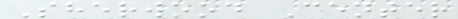Sherwood Center
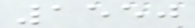1550
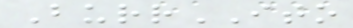BurrITO
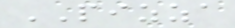PIZZA
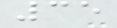35
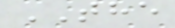THE
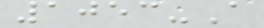1053-A
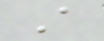A
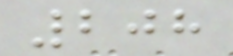208
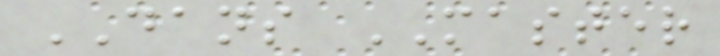DANS MASTER
